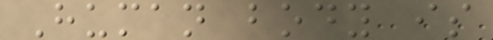Human body is
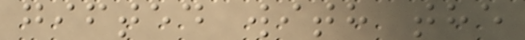gifted with the
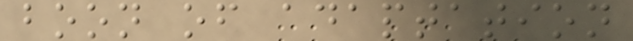boon of adaptation
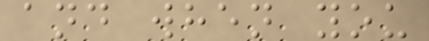and when you
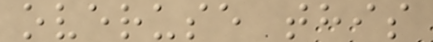overuse this
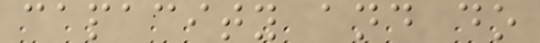capacity and do
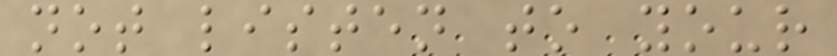not listen to your
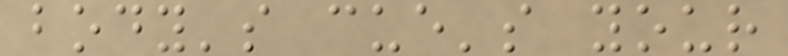body's cue's your
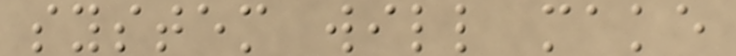system will make
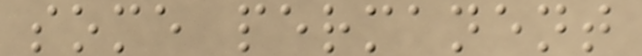some permanent
